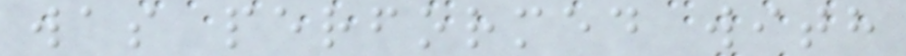was performed with
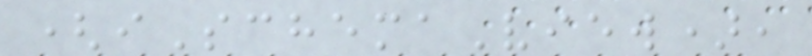(iSchemaView),
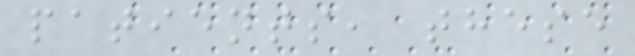patients, these
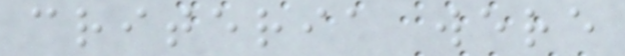criteria were
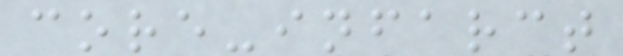core-infarct
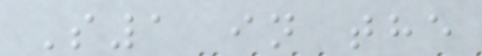S1 in the
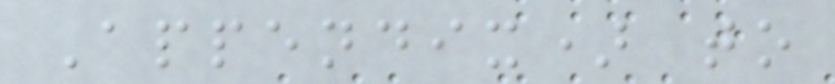Appendix) to
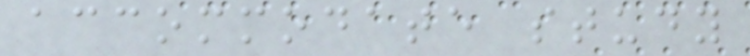accommodate study
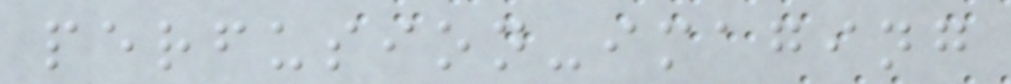perfusion-imaging
